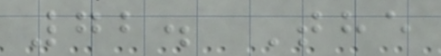72. The
